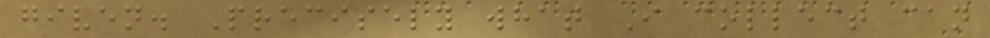given. Precisely what I collect can
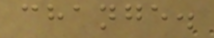change.
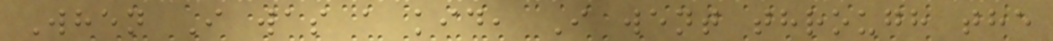When I was a kid, I went through the
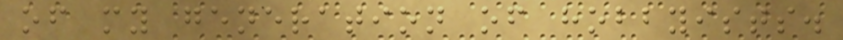of my generation of hobbyists.
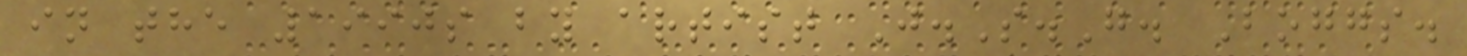in the 1990s by artist J.S.G. Boggs.
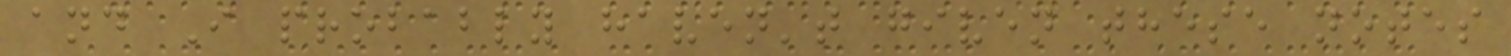and I probably haven't given these notes
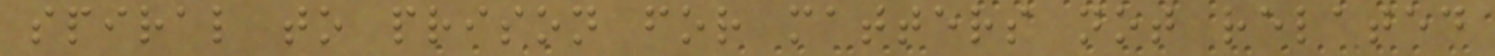spiral to prison for matters not related
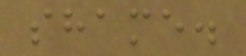shame.
